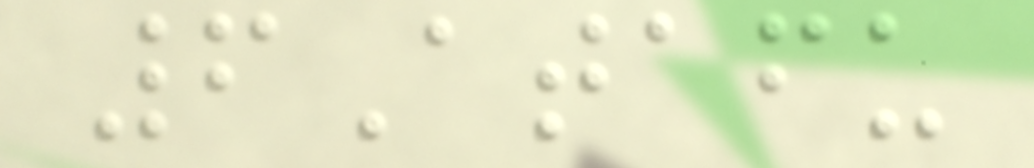6Atafu
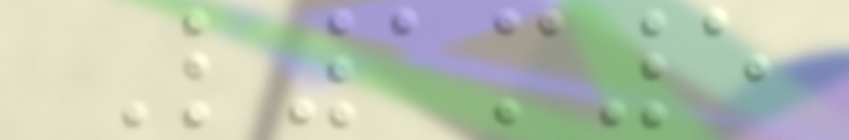L1m5
